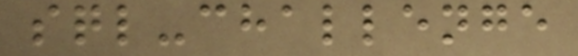sql-challenge
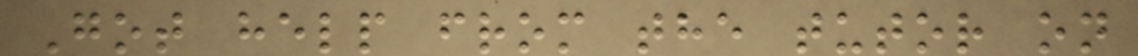Got help from the tutor on
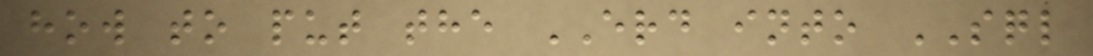how to put the ERD into SQL
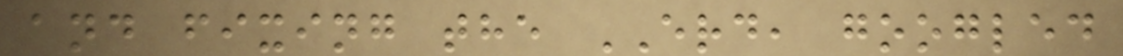and fixing the ERD, googled
